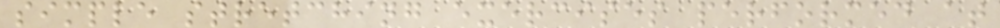simple stretching exercises performed at
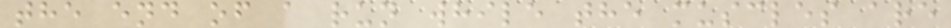the end of a run while the muscles are
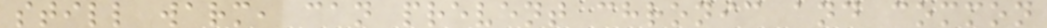still warm, can prevent chronic and common
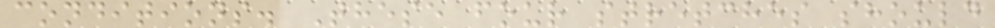conditions. These four stretches should
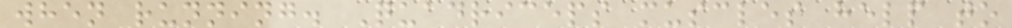when running. Quadriceps muscles help to
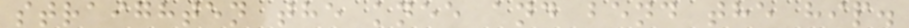straighten the knee and bend the hip.
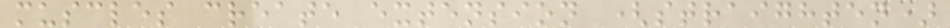muscles create extension (straighten)
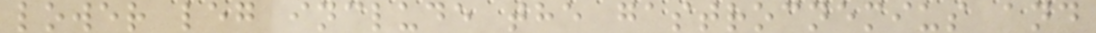lower leg include the gastrocnemius and
